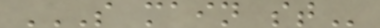S MAIN ST
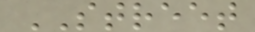STREET
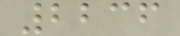2236
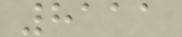8111
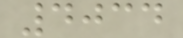4034
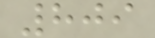809
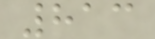813
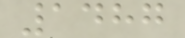1487
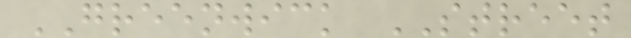GREENWICK STREET
